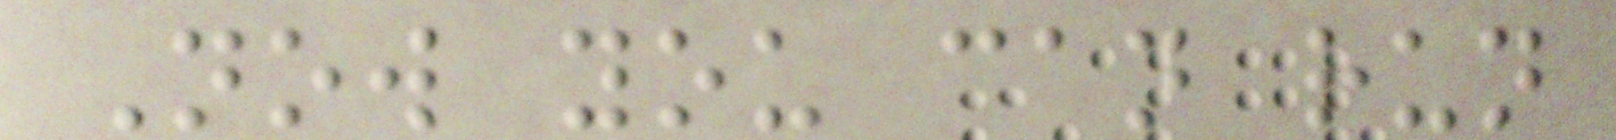Now you can run
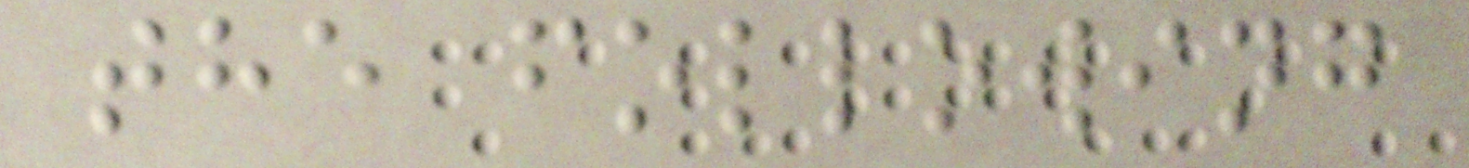the following
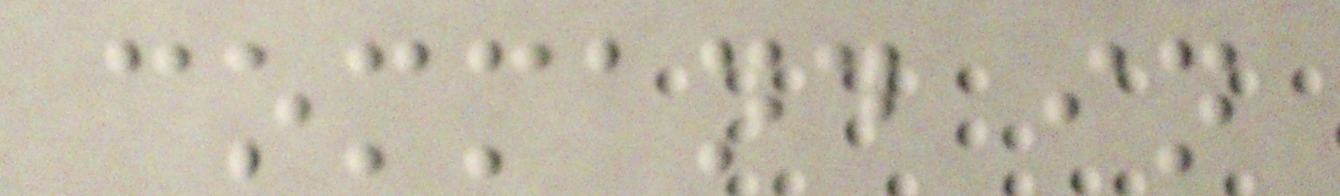command in
